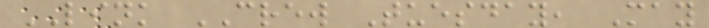LINK CREW Tuesday, May
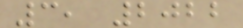3, 2022
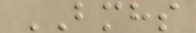BMHS
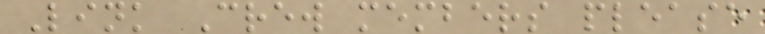Link Crew members please
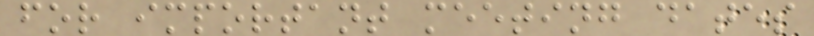for important meeting dates
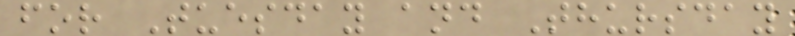for Tuesday and Thursday
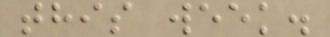this week.
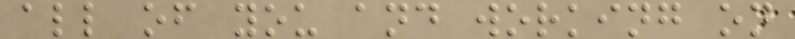all of you and working on
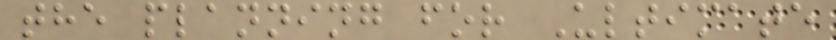the planning for Ultimate
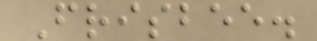Frisbee.
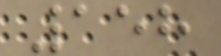158
